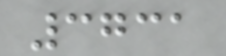3731
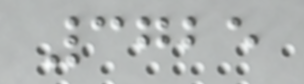3725
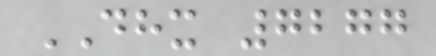DHX 7277
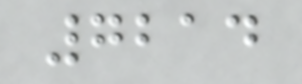7214
